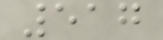517
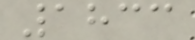1833
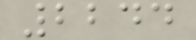2244
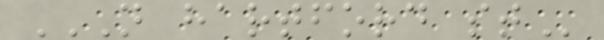N HARTFORD ST
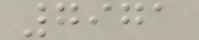7971
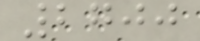2700
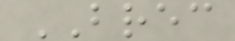BREC
